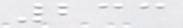233
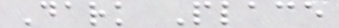Dark Place
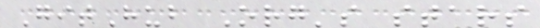GitHub Org's stars
